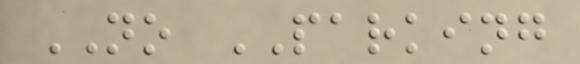NO PARKING
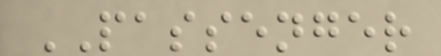PASSENGER
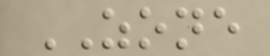ZONE
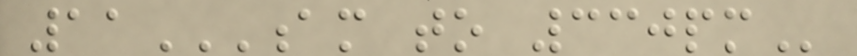11AM TO 330PM
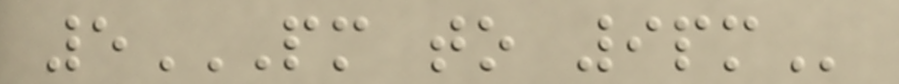5PM TO 9PM
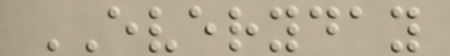EVERYDAY
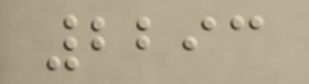2293
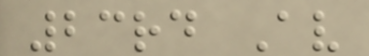23rd Av
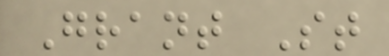Grant St
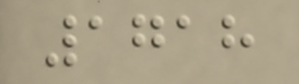1718
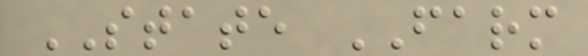STATE FARM
